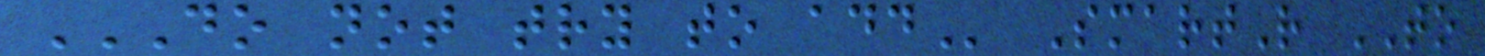DO NOT TRY TO ADD SmartR TO
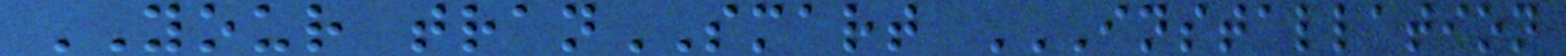YOUR tranSMART INSTALLATION
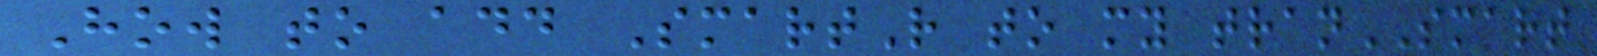How to add SmartR to my tranSMART
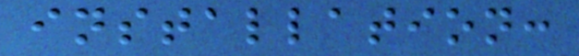installation:
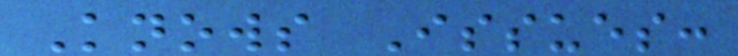Knows Issues:
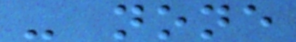- none
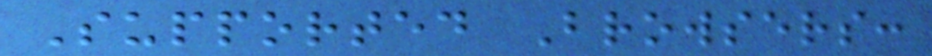Supported Browsers:
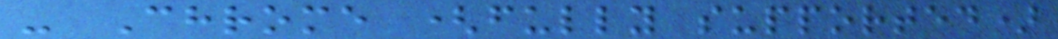- Chrome (fully supported)
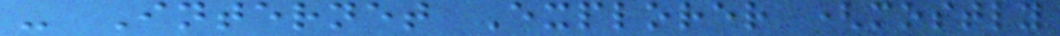- Internet Explorer (mostly
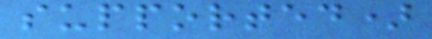supported)
